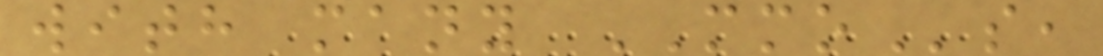with many MMOs,
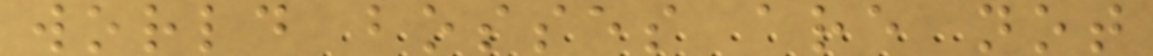world bosses are not
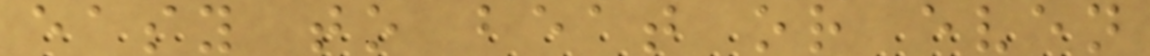easy to beat or even
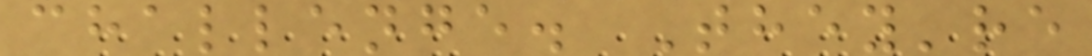challenge. They're
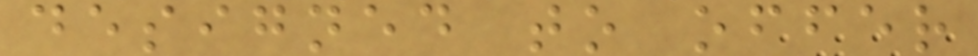designed to offer
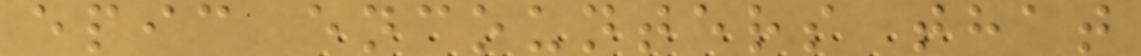epic encounters that
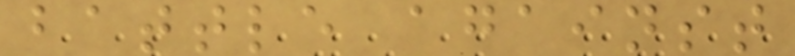battle against
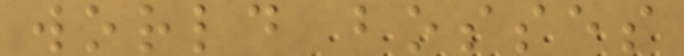world bosses
